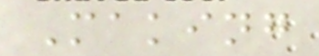Making
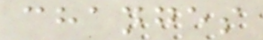changes
